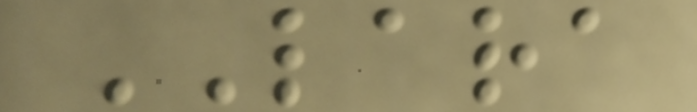LARA
